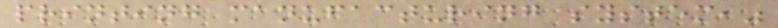printing manufacturing system,"
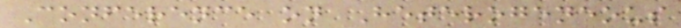Conference on Heterogeneous
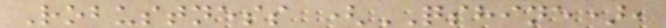Robustness (QSHINE),
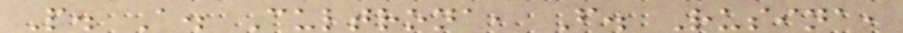P. A. Cultrona, F. Rusina,
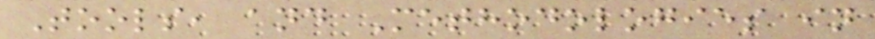Tools, and Methodologies in
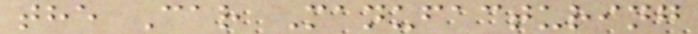the Car Manufacturing
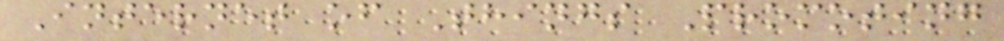Internet of Things Promoting
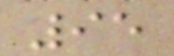95
